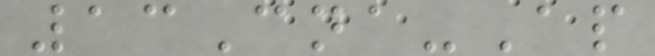13Cna-Ap
